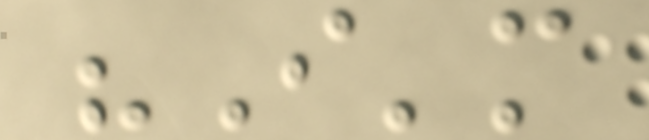"I'm
